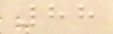88
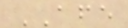AFE
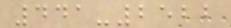441-2522
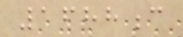1688c
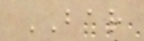BAR
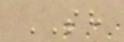SH
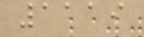1119
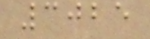3025
